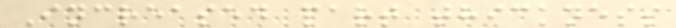Increased part thickness
